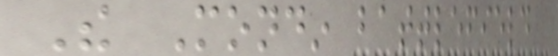The Mondin battlefield
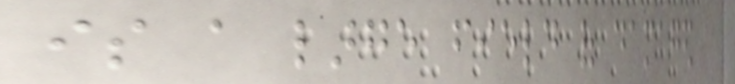is a large field of damaged
